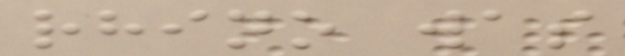rhino was
